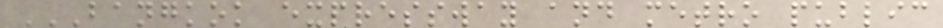BANGKOK EXPRESSWAY AND METRO PUBLIC
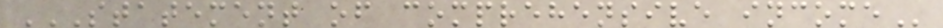STATEMENT OF COMPREHENSIVE INCOME
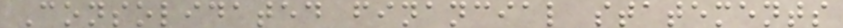Consolidated financial statements
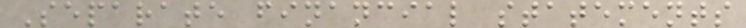Separate financial statements
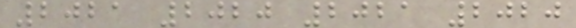2021 2020 2021 2020
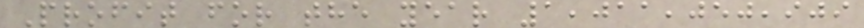Profit for the year 1,011,050,909
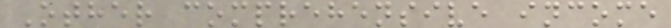Other comprehensive income
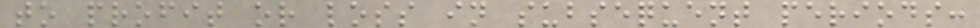to profit or loss in subsequent periods:
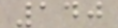140
